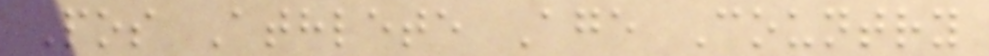Pos Athlete Age Country
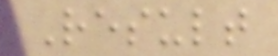Result
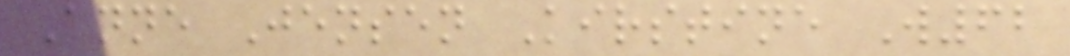Anne Jensen Kirstine W62
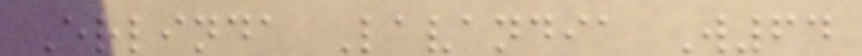Erlinda Lavandia W64
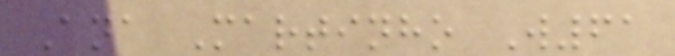Ana Martinho W61
